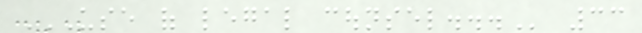USE OF LEGAL COUNSEL... 33
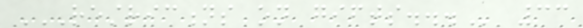RESTRICTIONS ON GIFTS... 33
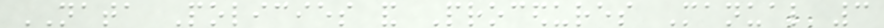NATA Policies and Procedures Manual 3
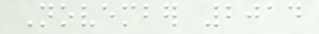November 2014
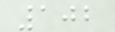102
